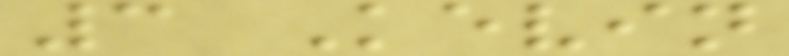3 Kevin
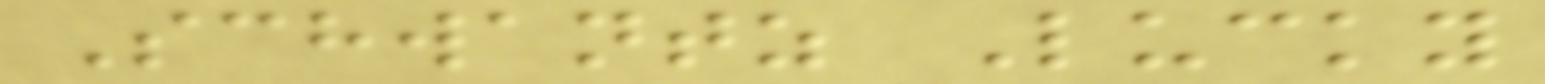Schwantz Lucky
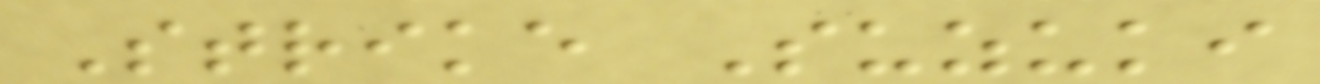Strike Suzuki
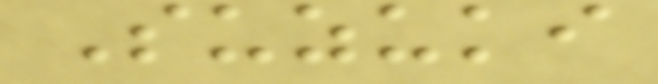Suzuki
